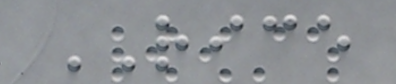RICE
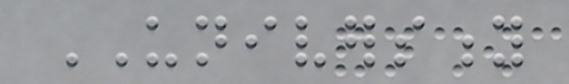UNIVERSITY
